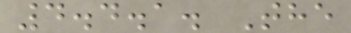4.4.1. The
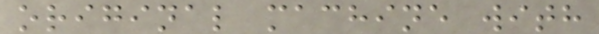original machine with
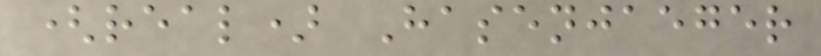(real) Hasenjaeger
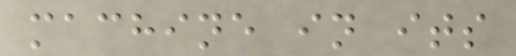machine in its
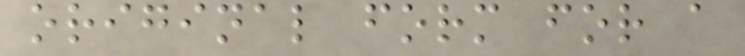original form for a
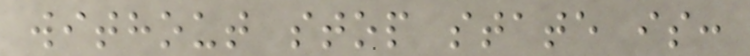without stop state is:
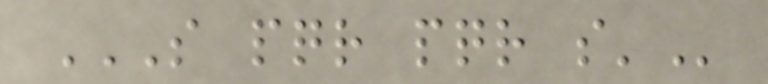S PQR PQR S'
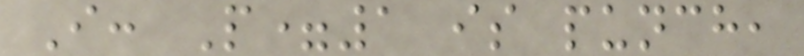I: P=1 is punch,
